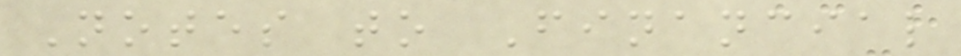Notes to Financial
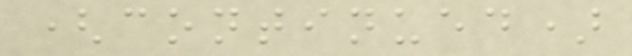(continued)
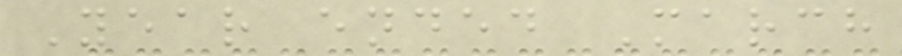Year ended March
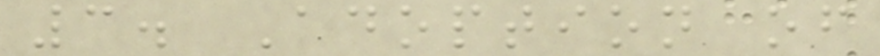3. Adoption of
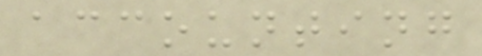accounting
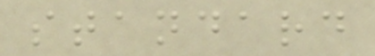standard
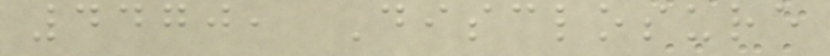4470, Disclosure
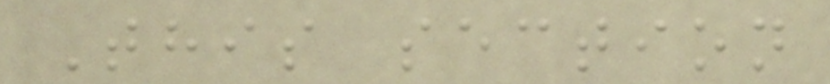This section
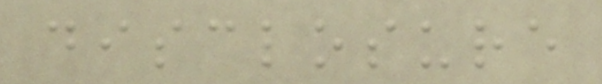disclosure
